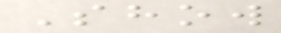Show
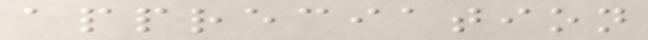appreciation
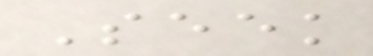Seek
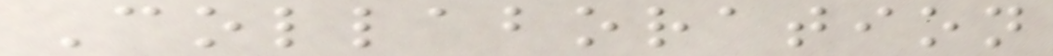Collaboration
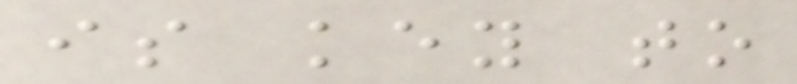is key to
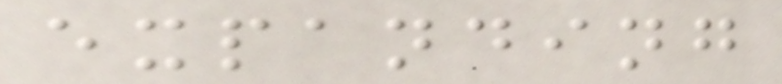expanding
